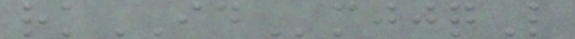rkIDmjjqL
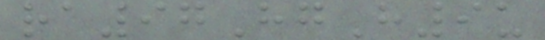ra97HgH9u
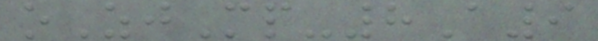oZjMp-8A9
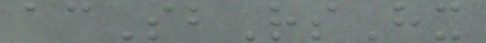acSbRsHx
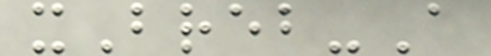xBreb-A
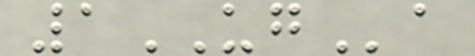1UGa
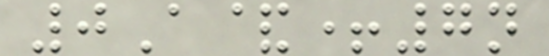0A&+7n
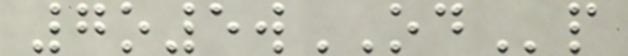7o5wODp
